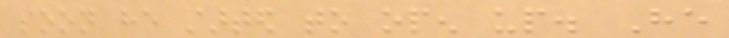soon he started to open up. He
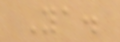Ya.
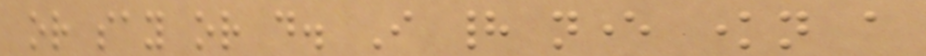or say or do. I had never known a
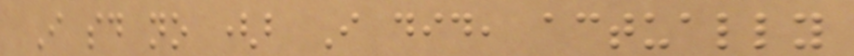I said no (but I did, actually
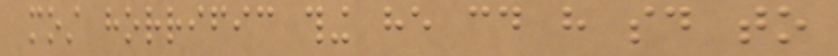most horrific thing he could have said to
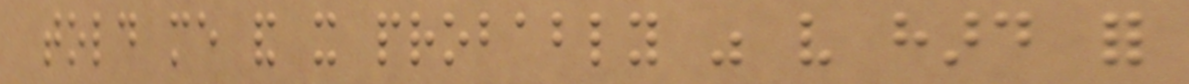told me and it probably was very hard for
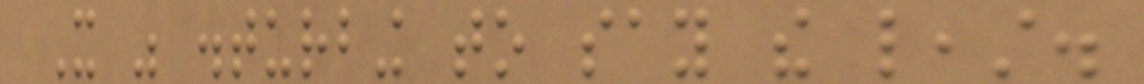It was disturbing to say the least.
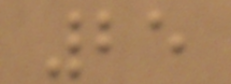25
